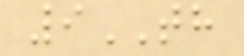9TH
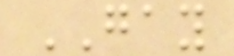GAY
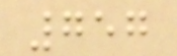757
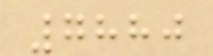7880
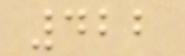422
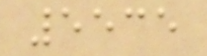5535
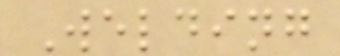Welding
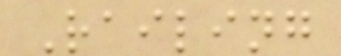Railing
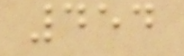454
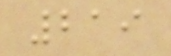219
